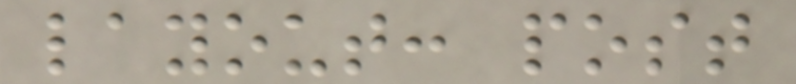layout: post
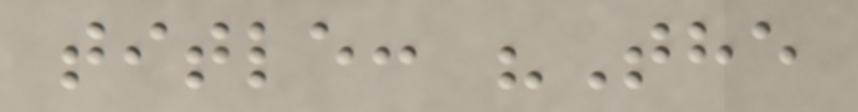title: "The
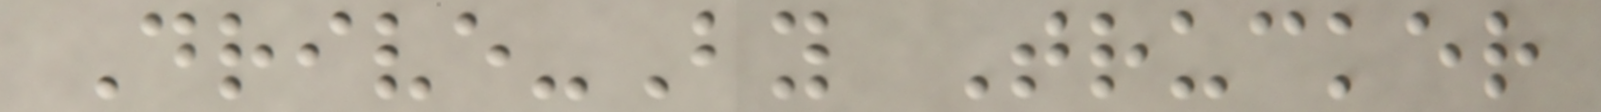Drive-By Trucker
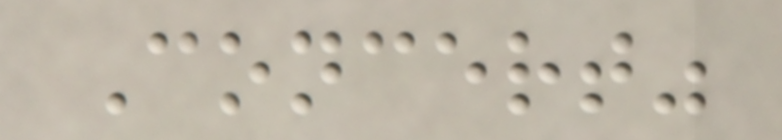Concert"
